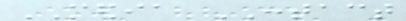MEDIA CONTACT
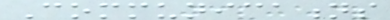Communications
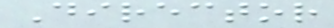Director
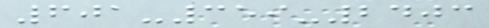601-359-2403
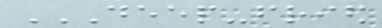DEEP-FRIED
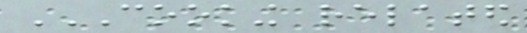COOKING RELATED
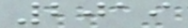2019
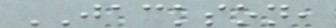JACKSON,
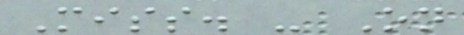Miss. - On
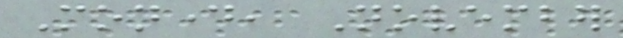Monday, November
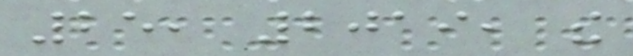25, 2019, the
